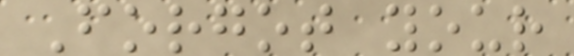Forgot your
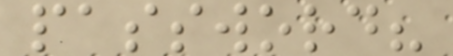password?
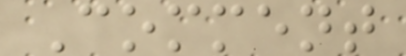Comment
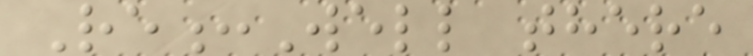Re:Well there
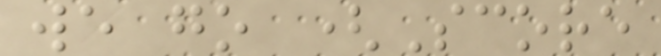we go (Score
